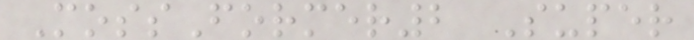MossFormer2 Super
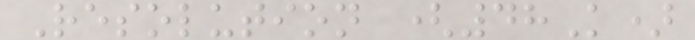Resolution (48K)
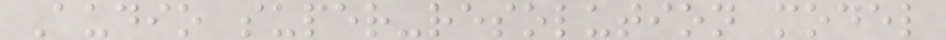Audio super-resolution model
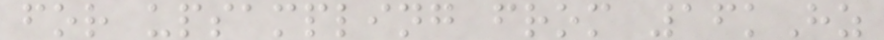for upsampling from 16kHz
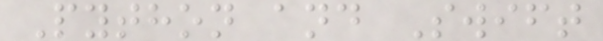Python and Swift
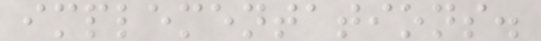implementations.
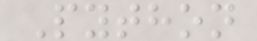Python
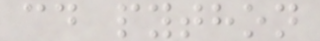cd python
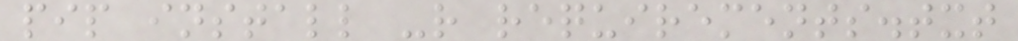pip install -r requirements.txt
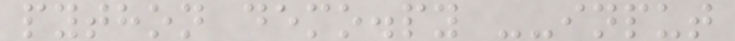python demo.py --input
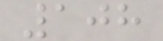108
